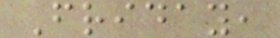Friday,
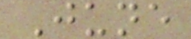June
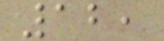12,
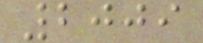2009
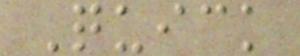Quick
